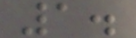1.
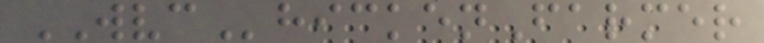WVChickenFarmer
